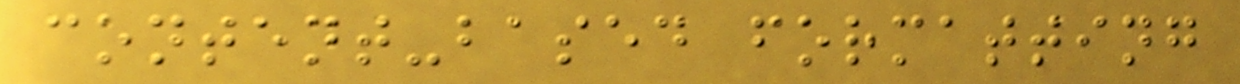content-based formatting
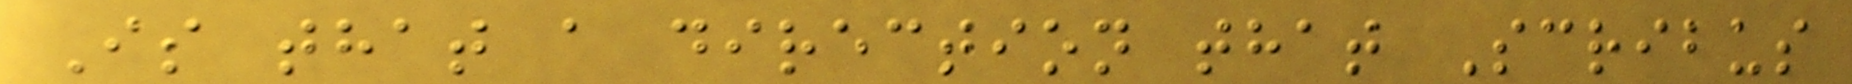Is that a direction that Scribus
